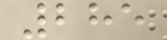285
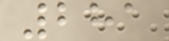281
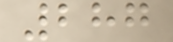287
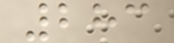283
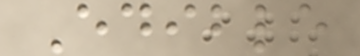Edible
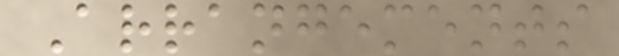Arrangements
